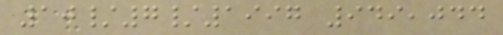10/7/1997 949,044
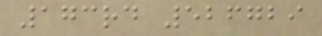173rd 526729
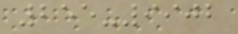255-9902
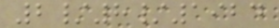2/8/1924
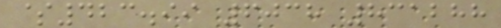$423.99 6038 831288
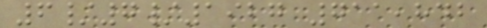6/7/1927 711,842
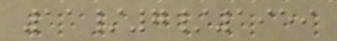11/7/1959
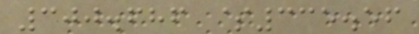300.686 $335.56
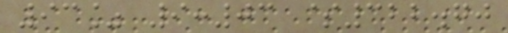93% 9:03 $322.70
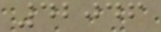42046
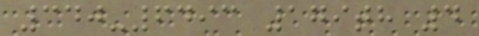340-6493 179th 4
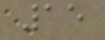15
